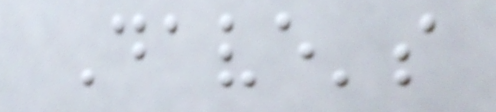Dave's
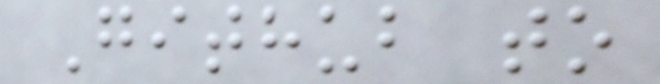Github to
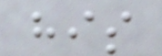his
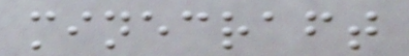minecraft
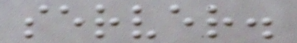server.
